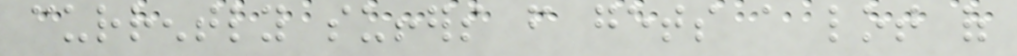currently suffers from gets a lot of
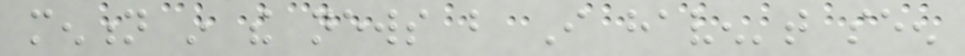mention in the news but I haven't seen
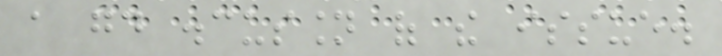a good discussion of the issue.
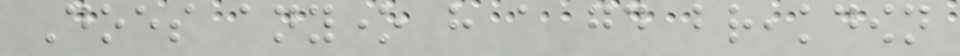Does anyone have a good breakdown
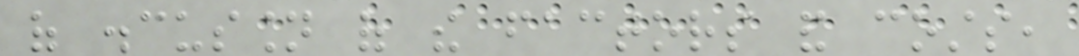of discussion of the factors and costs,
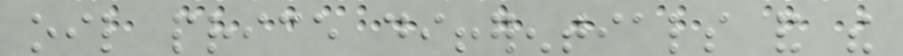oil price differentials and the
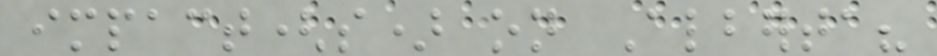impact(s) on Alberta?
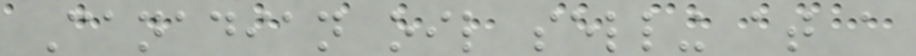Canadian oil selling at a
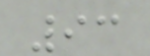93
